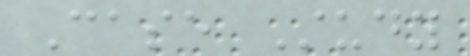Case Study
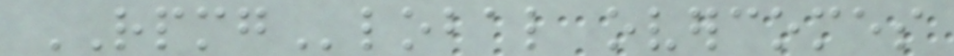RPMGlobal overcomes
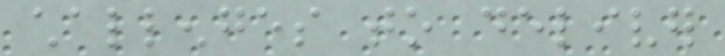challenges to deliver
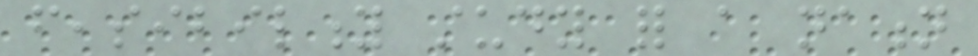feasibility study for a nation
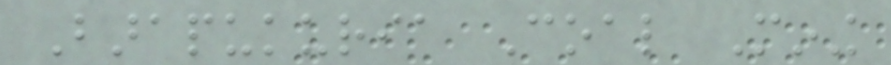Barapukuria Coal Mining
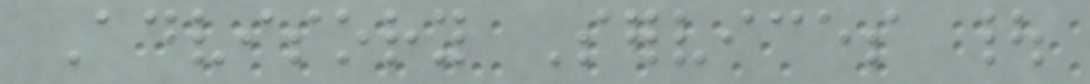Advisory Services |
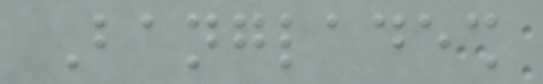Bangladesh
